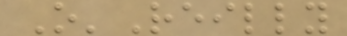O'Reilly
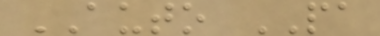AUTO PA
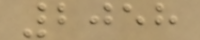2058
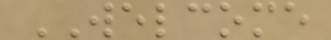WELCOME
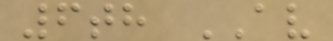6th AV
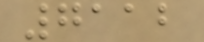7112
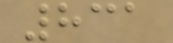831
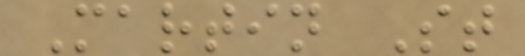Martin St
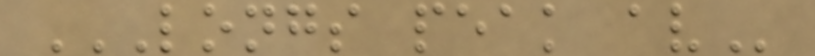LONGS PEAK AV
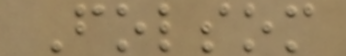Folsom
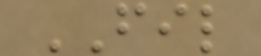FIL
